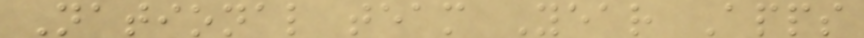National team Year Apps
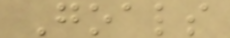Goals
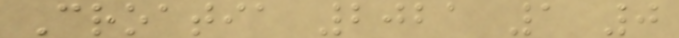Croatia 2021 1 0
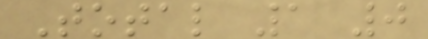Total 1 0
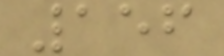156
